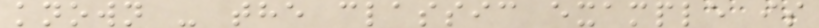known - the classic example is
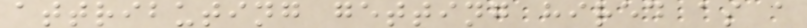attributing getting hired as a
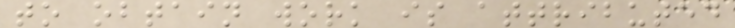to obtain work is attributed
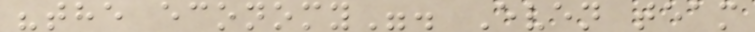"the economy". Even team
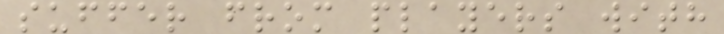suffer from players with
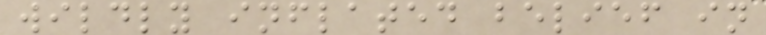wildly inflated belief in
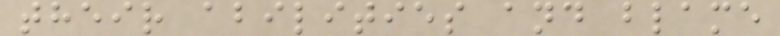their abilities and blame
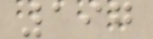197
